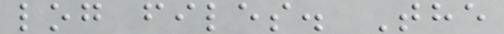log files. The
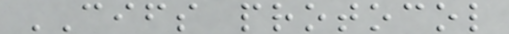CIFS protocol
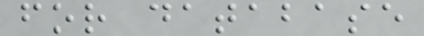for database
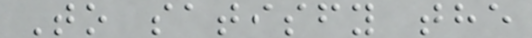To satisfy the
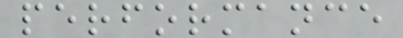performance
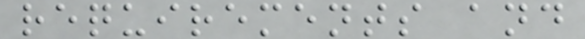requirements and
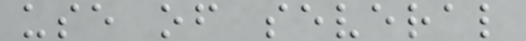use of several
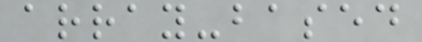array-based
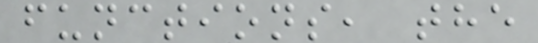functions, the
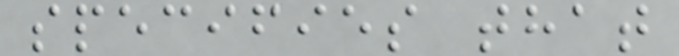specifies that
